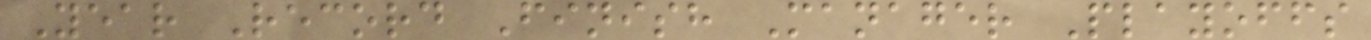Year Record Finish Manager Playoffs
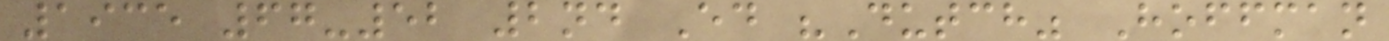1935 67-52 2nd Ed "Dutch" Hoffman
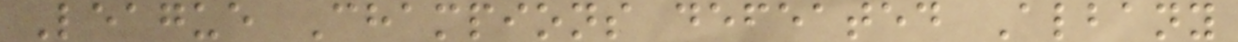League Champions defeated Albany
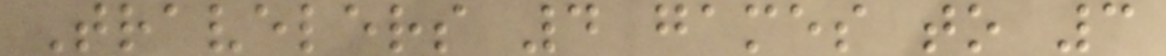Travelers 4 games to 3
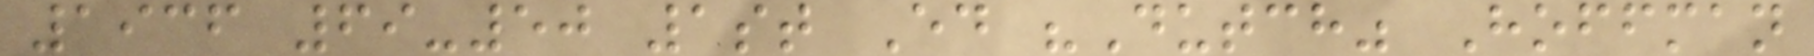1936 69-50 1st Ed "Dutch" Hoffman
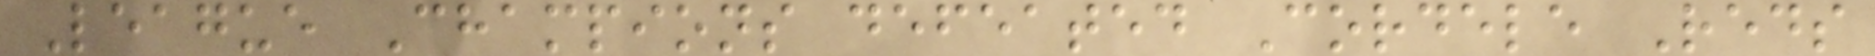League Champions defeated Cordele Reds
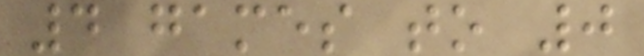4 games to 0
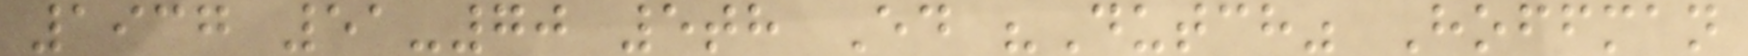1937 51-70 5th Ed "Dutch" Hoffman
